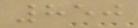850
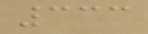333
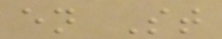en St
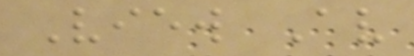View Av
